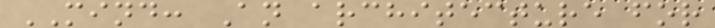MIND: An architecture for
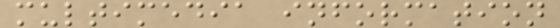multimedia information
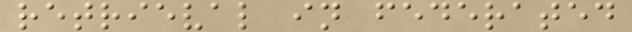retrieval in federated
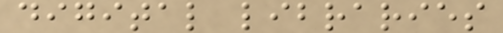digital libraries
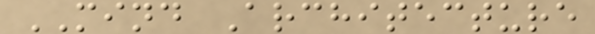MIND Architecture
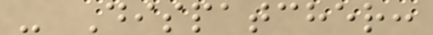- Dispatcher:
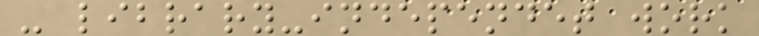- library-independet work
